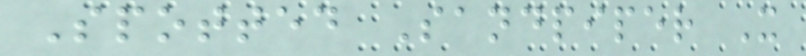Spotted Sandpiper X
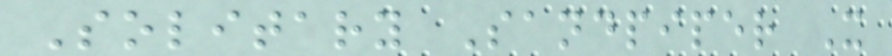Solitary Sandpiper X
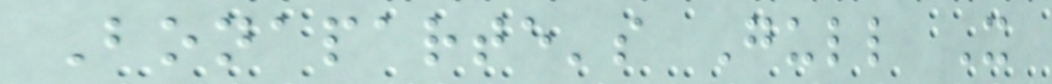Bonaparte's Gull X
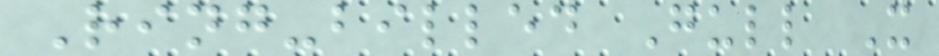Ring-billed Gull X
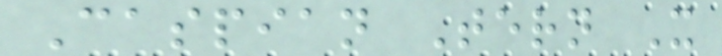Caspian Tern X
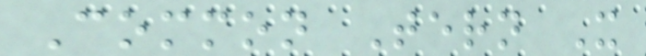Common Tern X
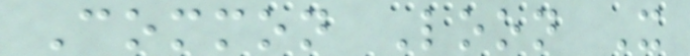Common Loon X
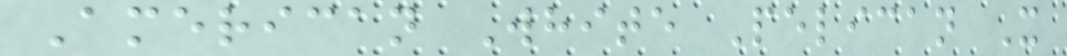American White Pelican X
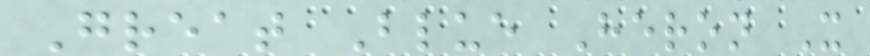Great Blue Heron X
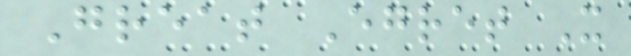Great Egret X
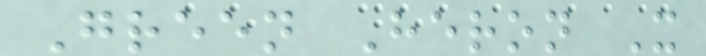Green Heron X
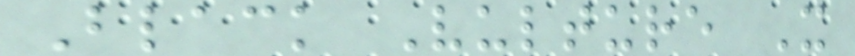Black Vulture X
